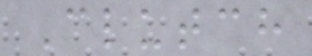Clutch
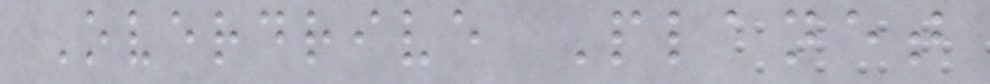Overdrive Planet
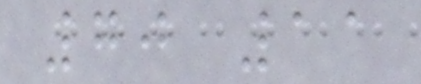70 11
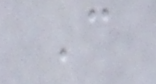C
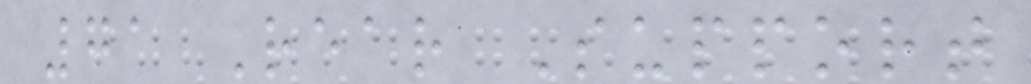71 Rear Support
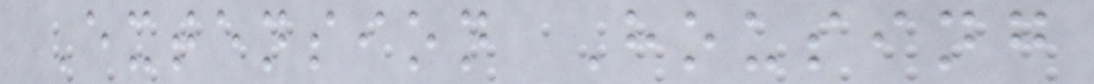Extension Housing
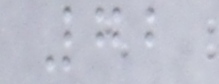72
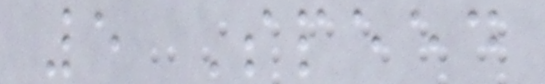5 Speed
